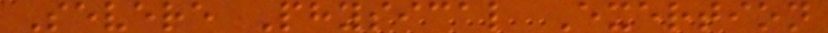Severe Physical Exertion
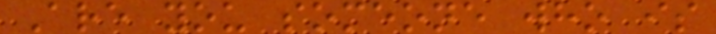Are you someone who is
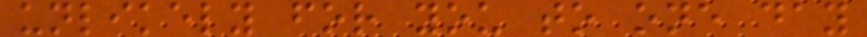unlikely for you to one day
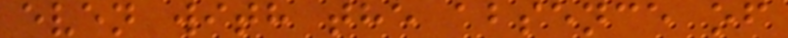even with the absence of
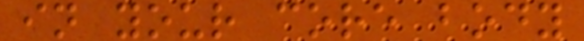in your core body
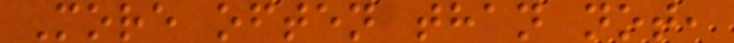More often than not,
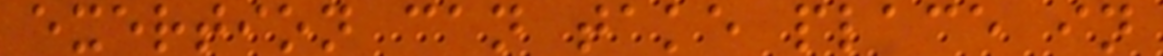exertion can take place in
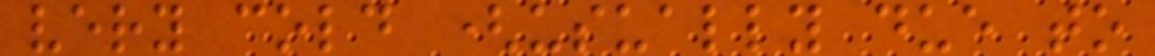very cold (usually due to
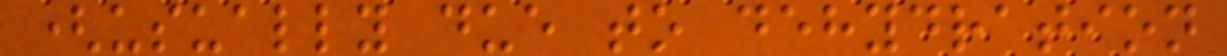(usually due to dehydration
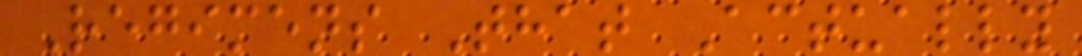Regimens That Actually
